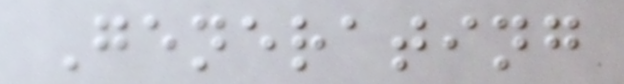Generating
